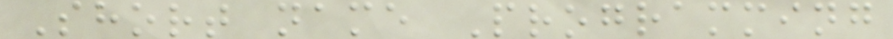Short name Programming
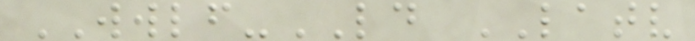WWLF-LD LATV
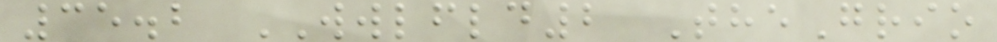35.2 WWLFLD2 TheGrio
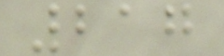217
